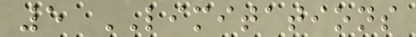5 LIMITATIONS
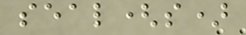seal(s)
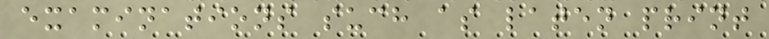examinations such as laten print
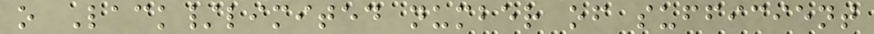o Lack/limited number of sufficient
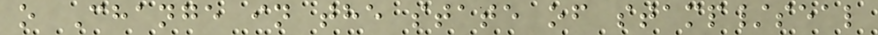o Change in the state of stamp/seal
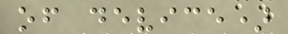of device)
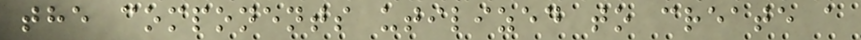the components utilized to create a
